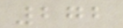272
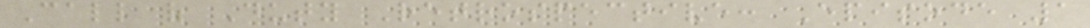Call of Duty Retrospective: Episode 1
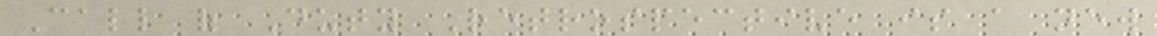Call of Duty Retrospective is a new
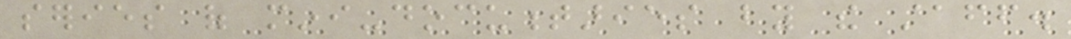series of mini-documentaries by the staff.
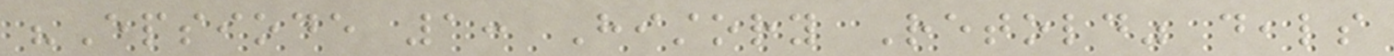"Epsiode 1: History Retold" deals
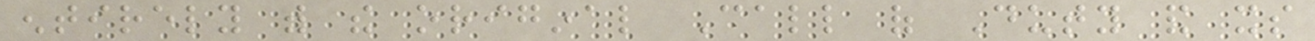entirely with the original Call of Duty and its
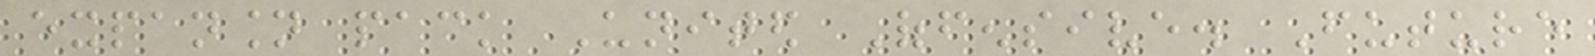expansion pack United Offensive. Future
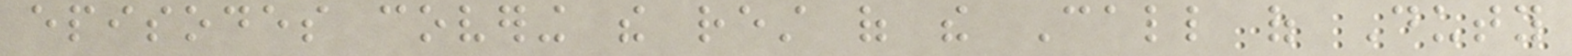episodes covering the rest of the Call of Duty
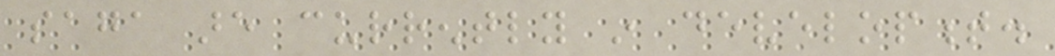saga are currently in development.
